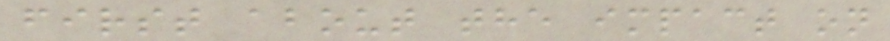first about the impact on
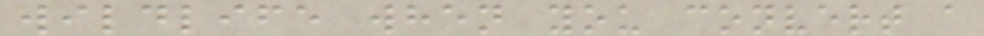wildlife when you convert a
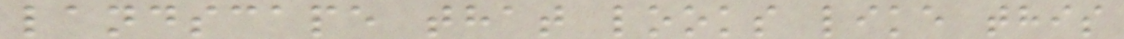landscape that looks like this
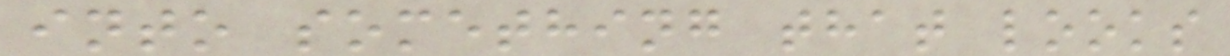into something that looks
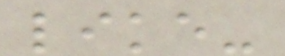like-
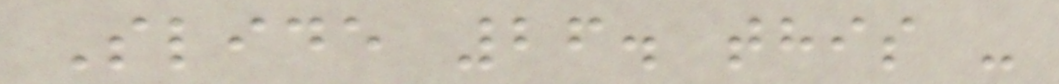Slide 26. this -
